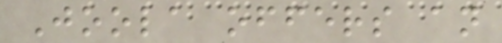Joola offers an
